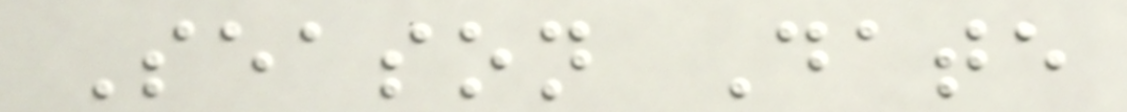Season Date
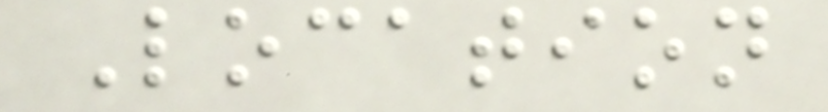Location
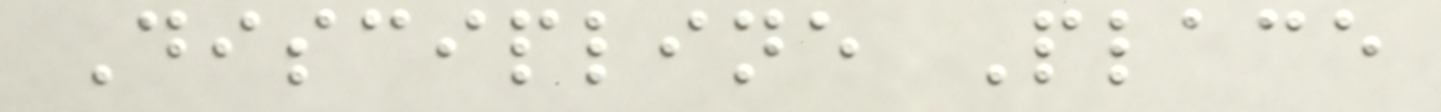Discipline Place
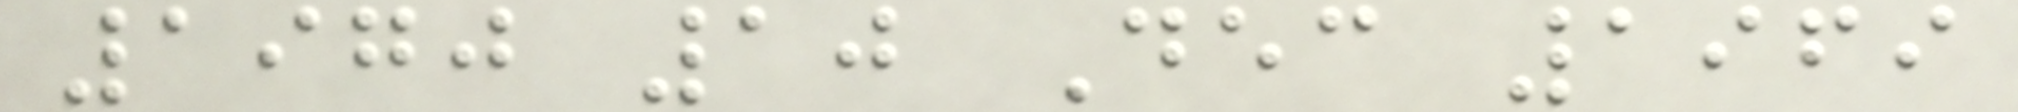1970 10 Dec 1969
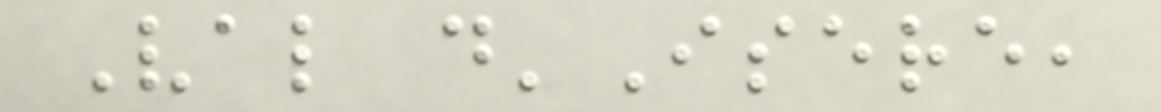Val d'Isere,
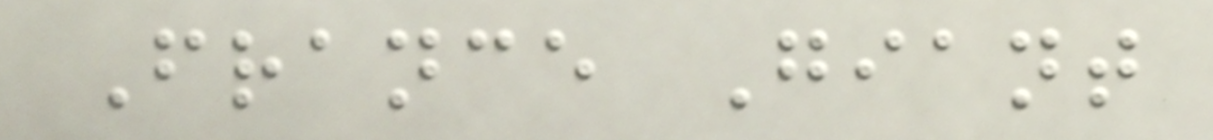France Giant
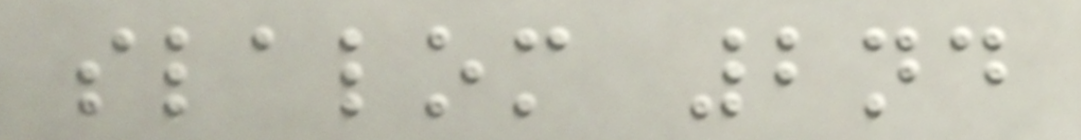slalom 2nd
